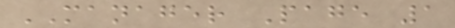MANAGER Page 1
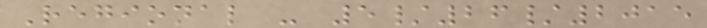Regional - 5/26/2015
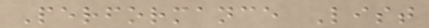Performance List
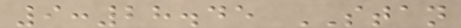9:28.45 STAN
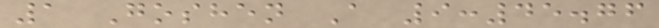1 Goshen A 9:45.76
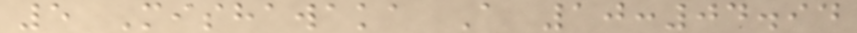5 Mishawaka A 10:04.94
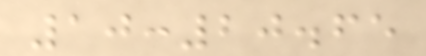10:20.65
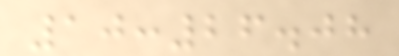10:26.08
